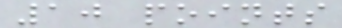10 points
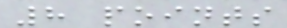8 points
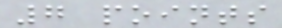7 points
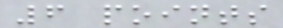6 points
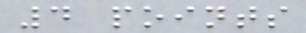4 points
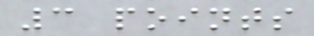3 points
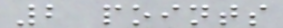2 points
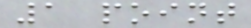1 point
